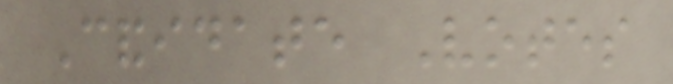Candidate Votes
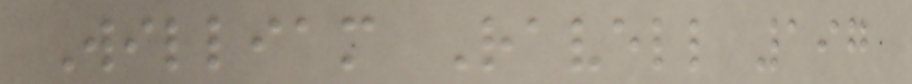William Ravell 197
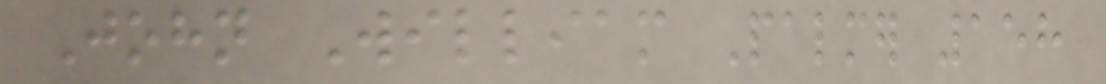John William Palmer 158
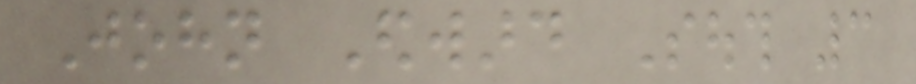John Edward South 3
